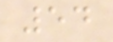54
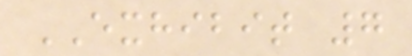EXHIBIT 7
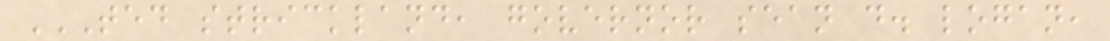TED STRICKLAND, GOVERNOR SEAN D. LOGAN,
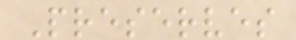Preserves
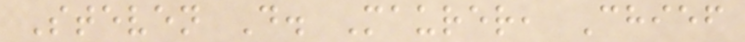Steven D. Maurer, Chief
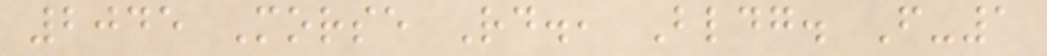2045 Morse Rd., Bldg. F-1
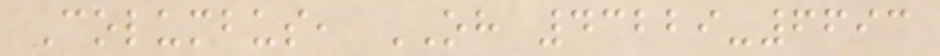Columbus, OH 43229-6693
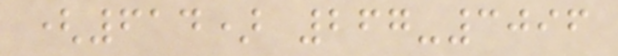(614) 267-3096
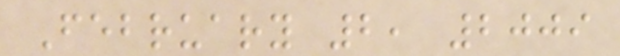February 2, 2009
